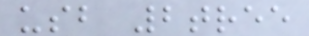usb 2tree
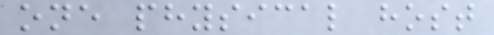one physical host
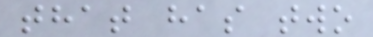that has two
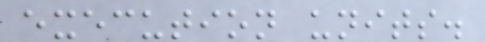execution units.
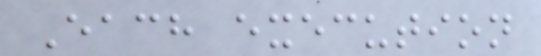Each execution
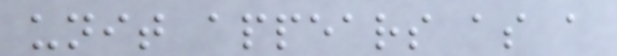unit appears as a
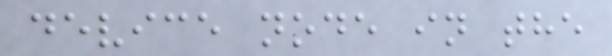device node in the
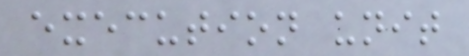execution unit
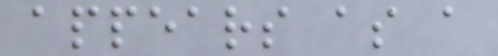appears as a
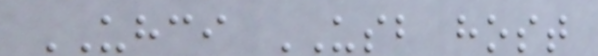UHCI USB host
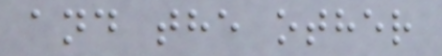and the other
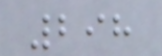298
